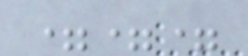===
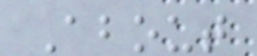About
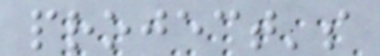project's
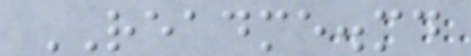README.md
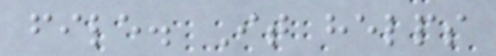file. It helps
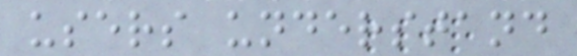users understand
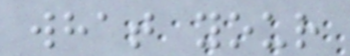what your
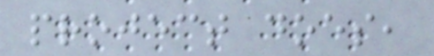project does,
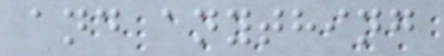and anything
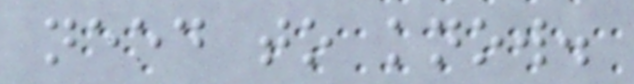need to know.
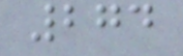274
